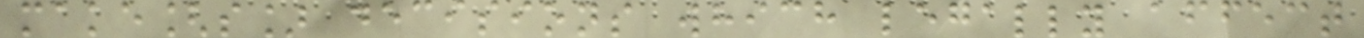make[s] decisions which legally affect
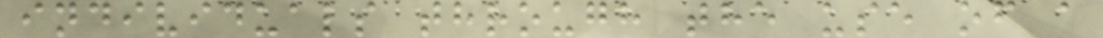individuals through the use of a
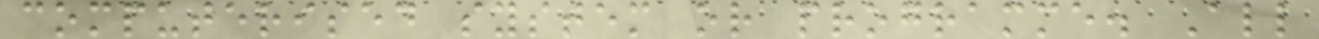computerised system or programme. All
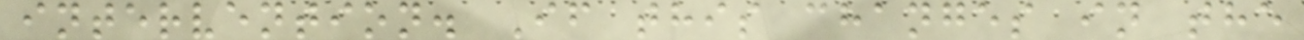intervention. If this changes in the
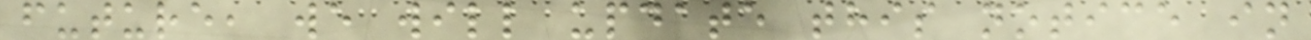future, we will update this notice in
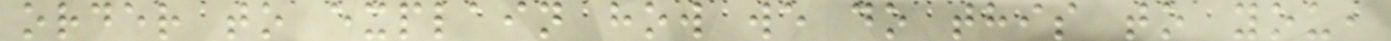order to explain how we do this to you,
